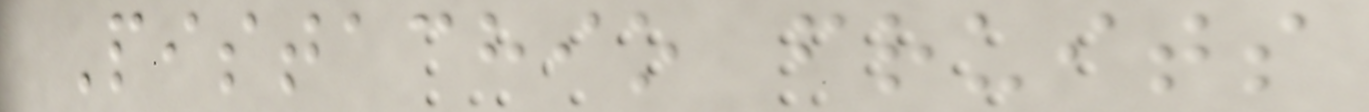Pistachio fruits
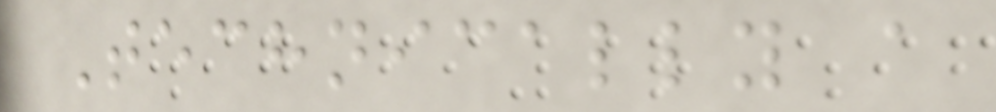Technically a
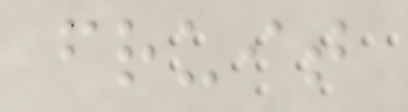fruit
